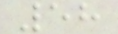58
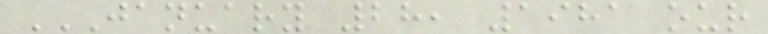JANUARY 28, 1981 OUR
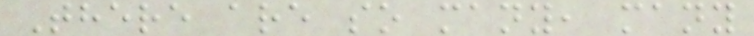There are so many, many
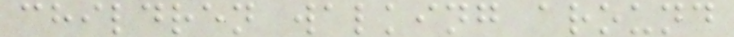children walking around
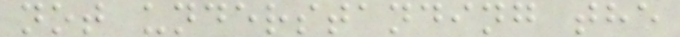not understanding the
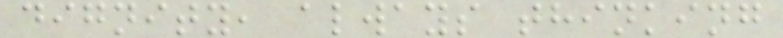dignity, always thinking
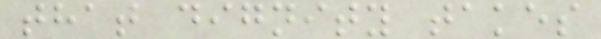that dignity takes
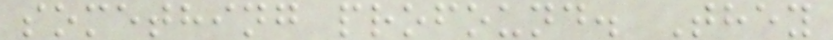something profound. They
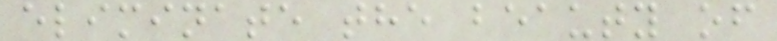eliminate the beauty of
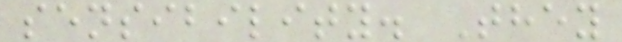sensibility. They
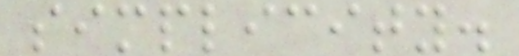simplicity.
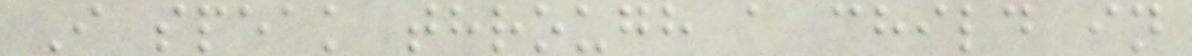I speak through a child in
